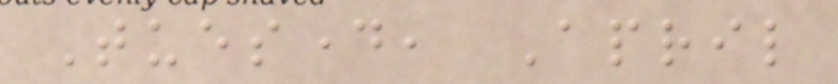Tuesday, April
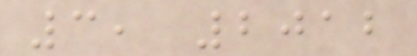3, 2012
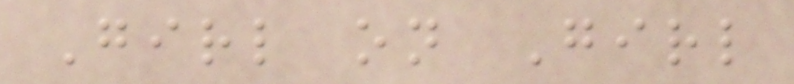Girl on Girl
